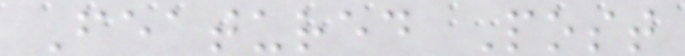Featured Post
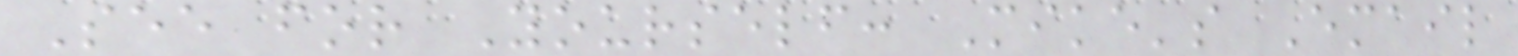See for Yourself: Mike's Email
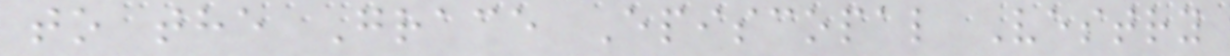to the Grace Episcopal Vestry
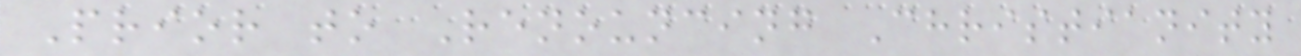Prior to Renouncing Christianity
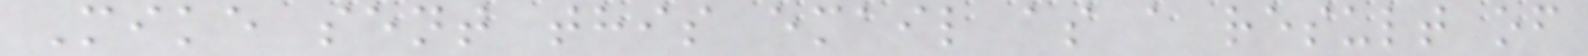Mike sent this email as a result of
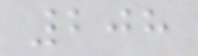208
